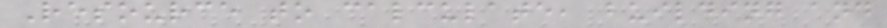Resource to calculate, building and
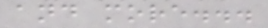and more...
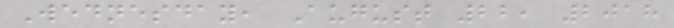Wednesday, August 22, 2018
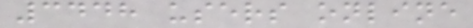3448 users online
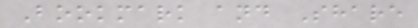Bookmark and Share
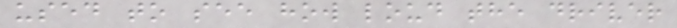used to see how loud the driver
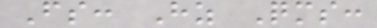Fs: Hz Qms:
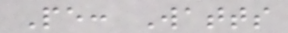Pe: Watts
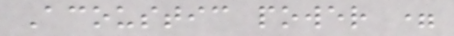Acoustic power =
